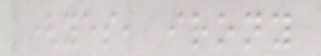(yes, irony
